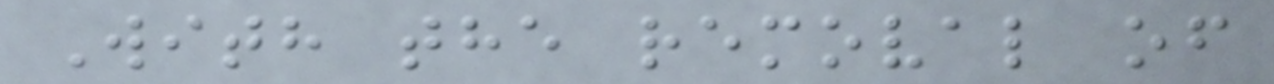With the removal of
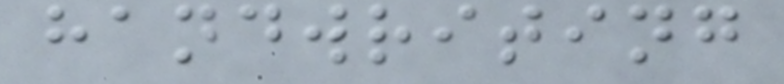handwriting
